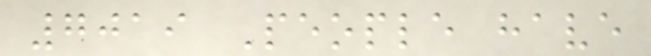7019 People have
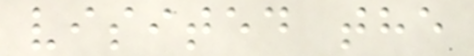visited the
